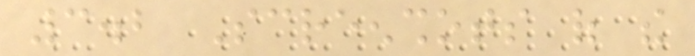3.2 Screenshots of the
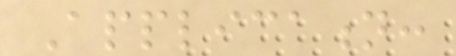Application:
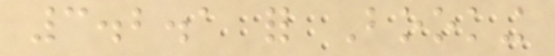3.2.1 for Booking
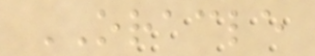ORACLE
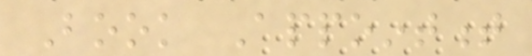Book Appointment
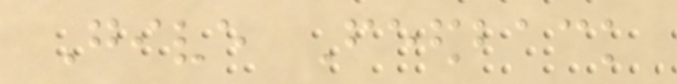Give Feedback
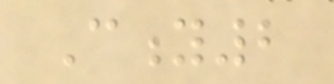City2
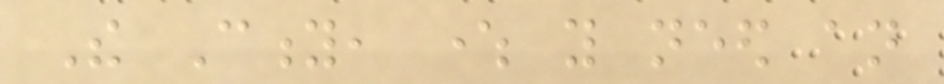The City, where you need an
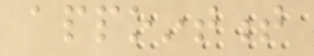appointment
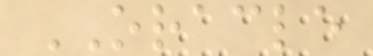ORACLE
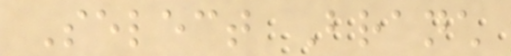Select Branch
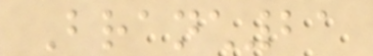Branch21
